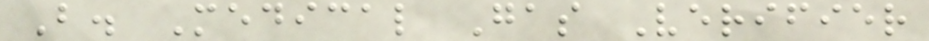B. Medical Gas Verifier
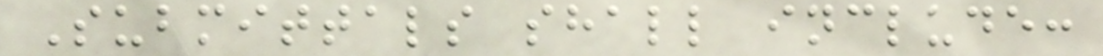Submittals shall include:
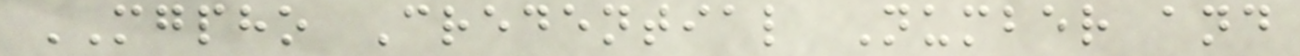MGPHO Credential Number and
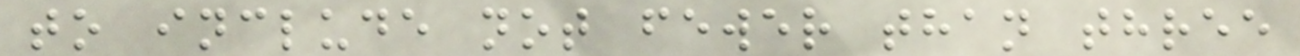to include not fewer than three
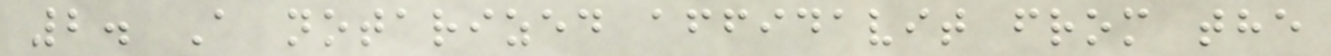2. A notarized affidavit from the
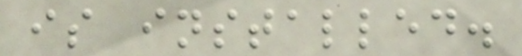is installed.
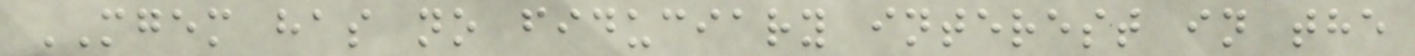MGEM has no fiduciary interest in the
